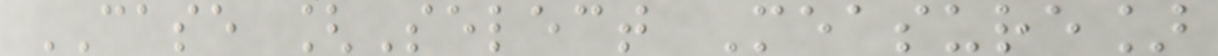CASE [Select Measure]
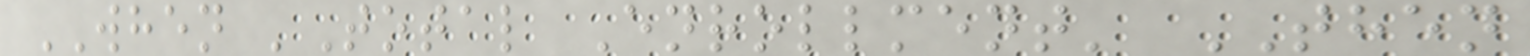WHEN 'Total Enrollment' THEN
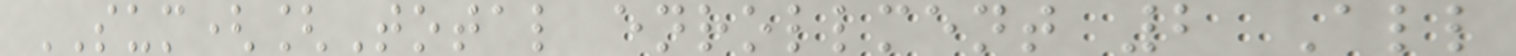SUM([Total enrollment 2 All
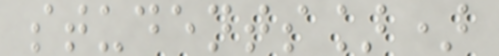students])
